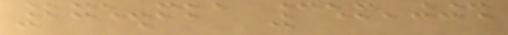275.621 356,004
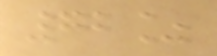72%
